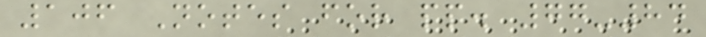106 Notes for pp. 77-84
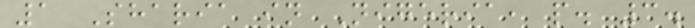1 Sharia in Nigeria, p. 3.
